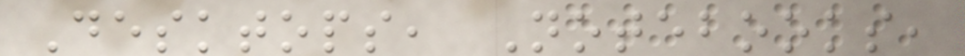Desktops, Notebooks,
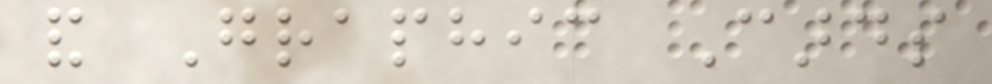and Graphic Cards
